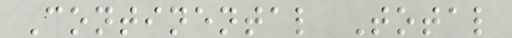Continental Total
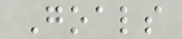Goals
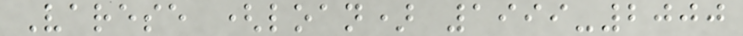Varese (loan) 1999-2000
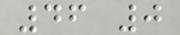46 0
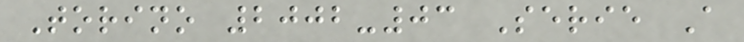Torino 2002-03 Serie A
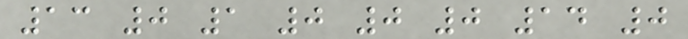13 0 1 0 0 0 14 0
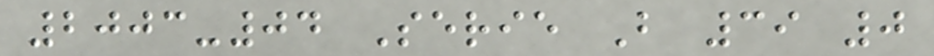2003-04 Serie B 39 0
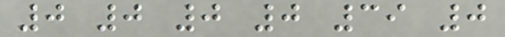0 0 0 0 39 0
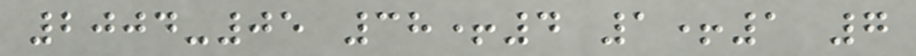2004-05 38+4 1+1 7
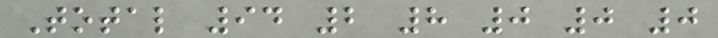Total 94 2 8 0 0 0
